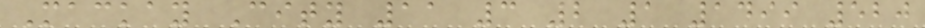Mackay City 11 3 2 1 1499 520
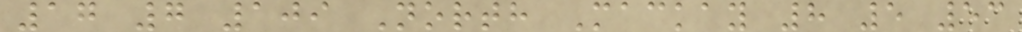17 7 109 North Mackay 8 5 53
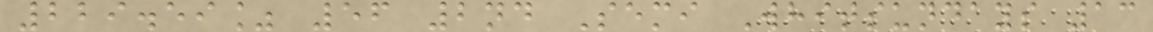229.59% 56 2nd Semi Whitsundays 13
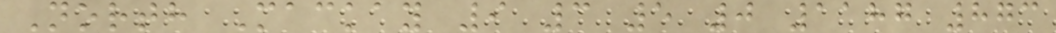North Mackay 9 3 5 0 1187 873
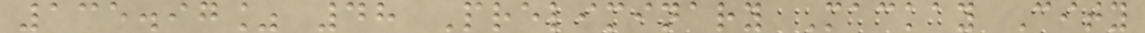135.97% 48 Preliminary Mackay City
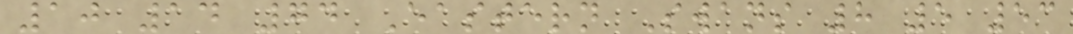10 14 74 Eastern Swans 8 5 53
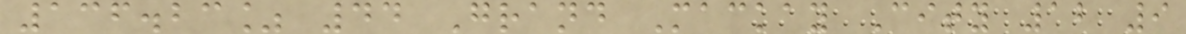136.23% 44 Grand Mackay City 12 9
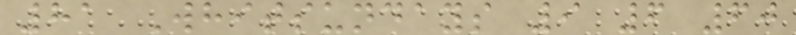81 Whitsundays 9 6 60
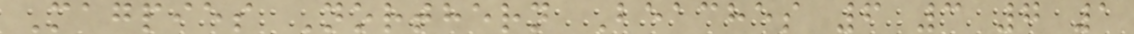Magpies Northern Beaches 6 3 7 1
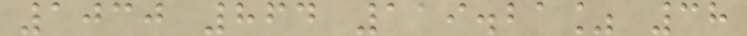1030 864 119.21% 38
